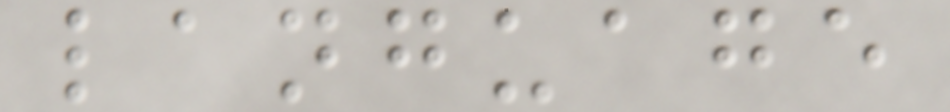language
